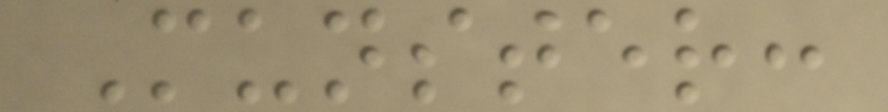Munster:
